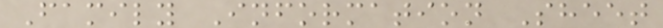Family Information Sheet
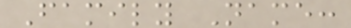Family Name:
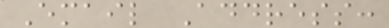Email Address:
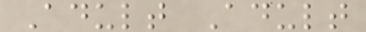Adult Adult
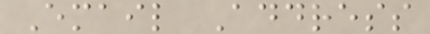Email Address
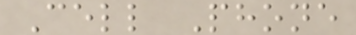Cell Phone
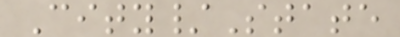City/State
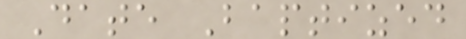Date Baptized
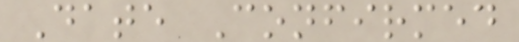Date Confirmed
